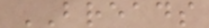BREADS
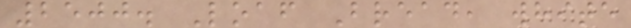2500. Loaf Bread, white
